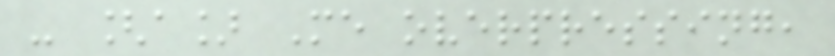- [a] Me overpressing,
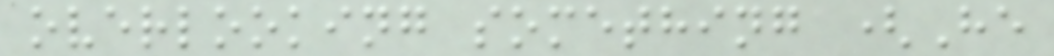overlooking something (He
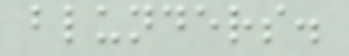blunders.
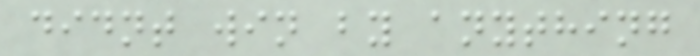didnt win by anything
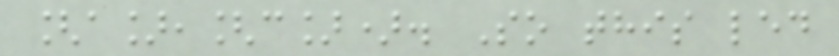[a],[c]). So this led
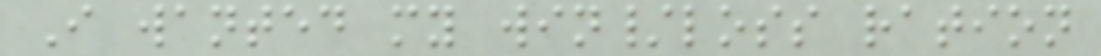I wanted my win/loss ration
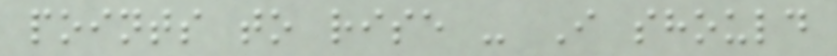points to rise - I should
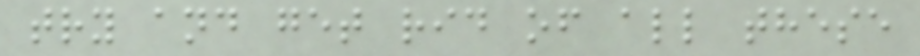try and get rid of all these
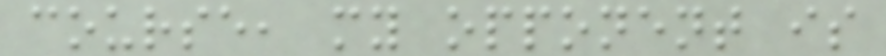course, my opponent is
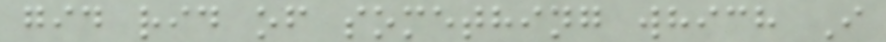gid rid of something which I
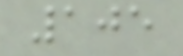105
